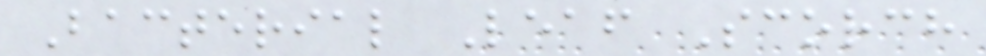Bacterial Leaf Scorch
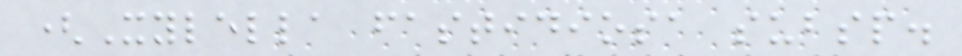(Xylella fastidiosa subsp.
